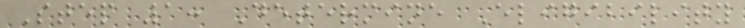Step 1: Determine Eligibility
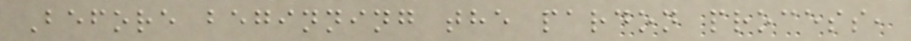Before beginning the pardon process,
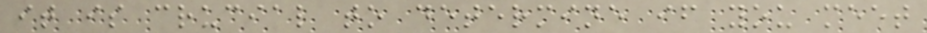it is crucial to determine if you meet
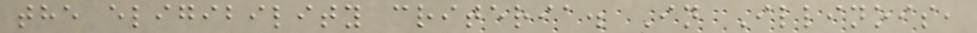the eligibility criteria. In Illinois,
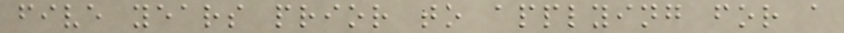five years prior to applying for a
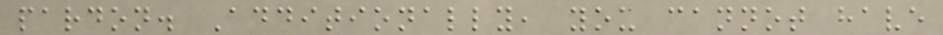pardon. Additionally, you cannot have
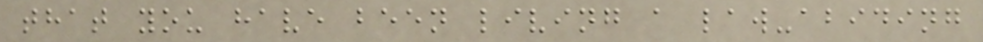that you have been living a law-abiding
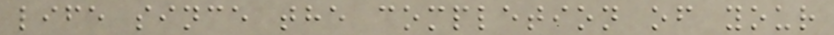life since the completion of your
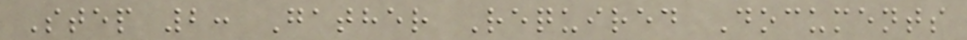Step 2: Gather Required Documents
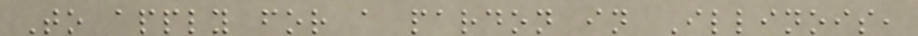To apply for a pardon in Illinois,
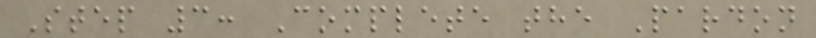Step 3: Complete the Pardon
